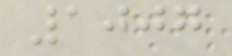1007
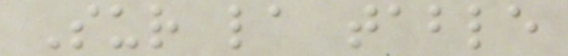Sur la table
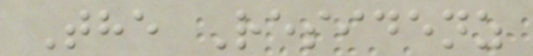The Residenz
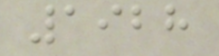1928
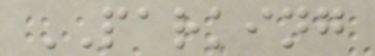PARKING
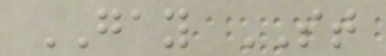GAY ST
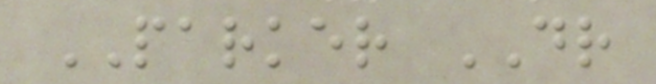PARKER DR
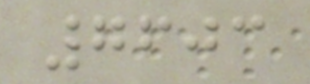7603
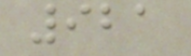921
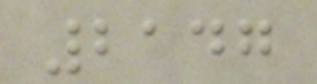2147
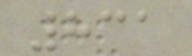831
